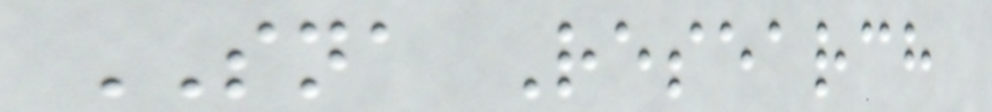SNA Research
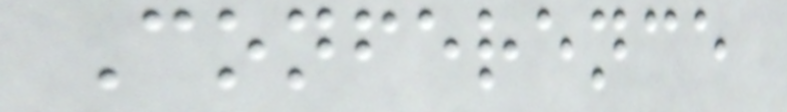Conference
